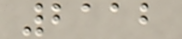2112
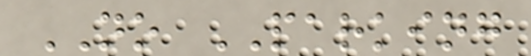NO PARKING
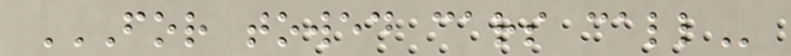FOR TOWED CARS CALL
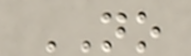NO
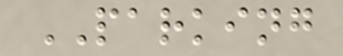PARKING
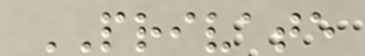PRIVATE
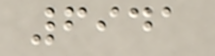6941
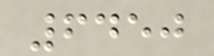6450
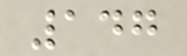147
